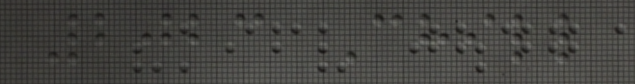2023 Chill
